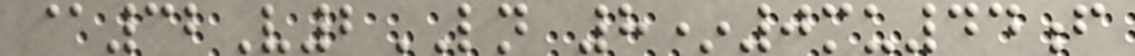@32V2LN 8*0mu44f
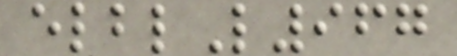elblL967
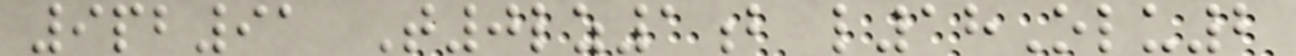9pb91 T0lz1b l18Olu2
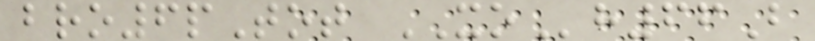bro6pTot XOh66B
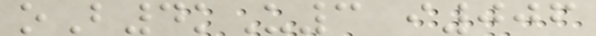oB4kU3 i006
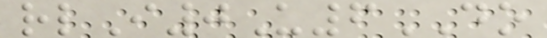rlI0U6DO
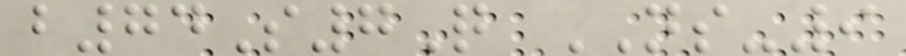b74S7Q NS-9
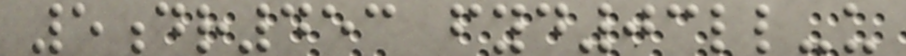5dr453 fyd03ll-u
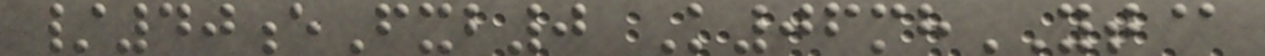/40eFxb0 K06mhYT@
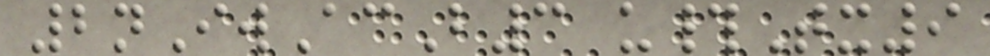2nIwAcB3 u#Tx9
